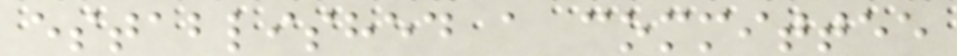established a committee
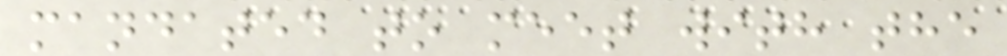mandated to meet with the
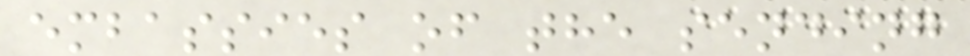embassies of the sending
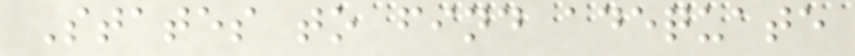States to find adequate
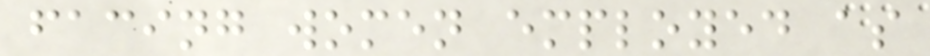facing women employed as
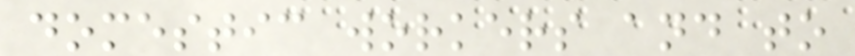domestic workers and to
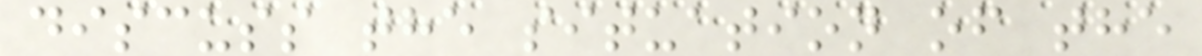discuss the situation of the
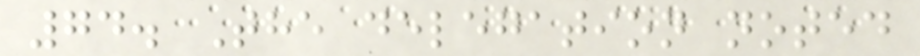74. The delegation noted
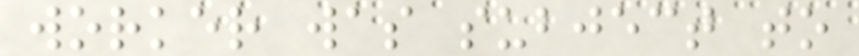worker was subject to
